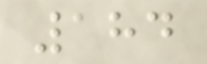184
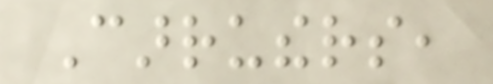Carruthers,
